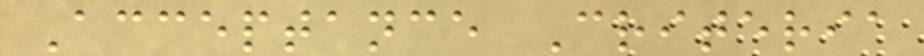Acceptance Criteria
